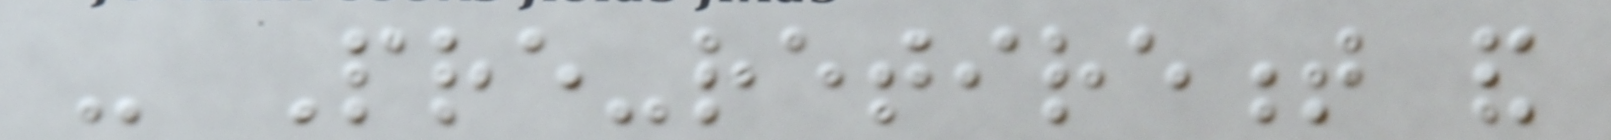- Pre-retirement and
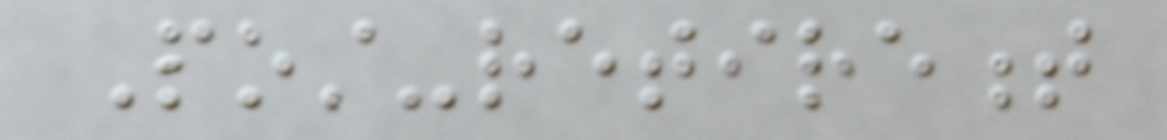Post-retirement
